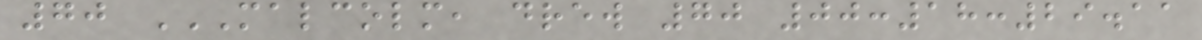70 MALCOLM, DREW 70 00:18:29.11
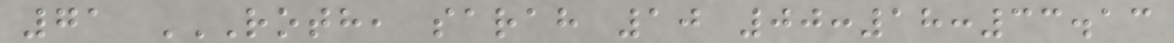71 ROTH, SARAH 10 00:18:33.13
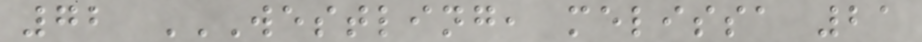72 WESTLING, MELISSA 21
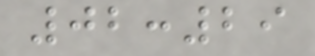02:29
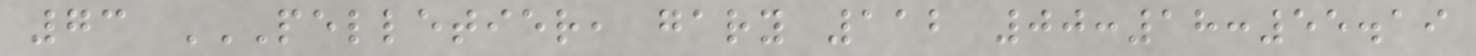73 PELLETIER, GARY 112 00:18:55.19
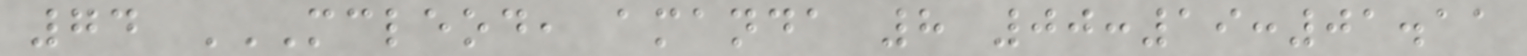74 MCLEOD, AMANDA 8 00:19:01.11
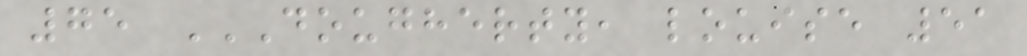75 DOUGHERTY, LOUISE 51
